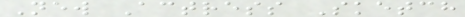New Actress Sketch
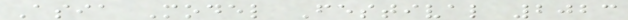Asia Model Festival 2023
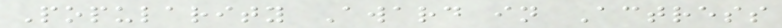Popularity Award in Actress
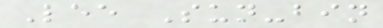Lee Sun-bin
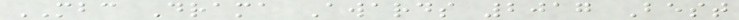MBC Drama Awards 2017 Best
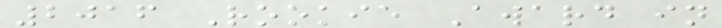2016 Rookie Award in
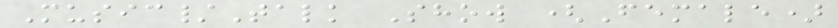Music/Talk Show (Female)
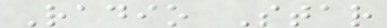Radio Star
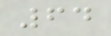64
